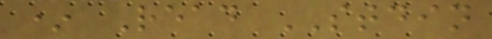* Read STDIN
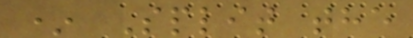* Split the
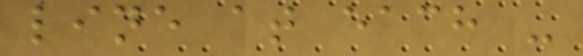line at each -
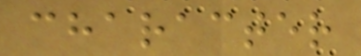character
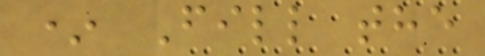* Fill the
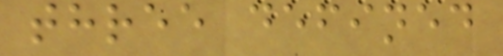three defined
